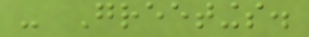- Greetings.
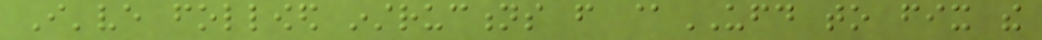I've followed instructions from @UFD to fix the
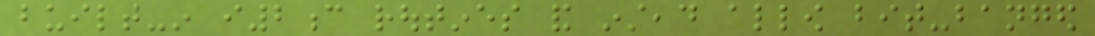built-in i2c routines and instead allow bit-banged
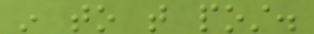in to that post.
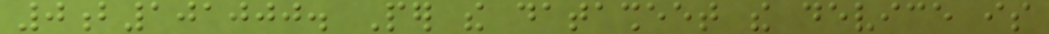0b101000. Per the datasheet the device is
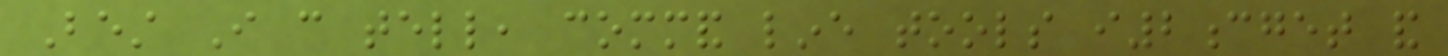Best I can tell, command line tools i2cget and
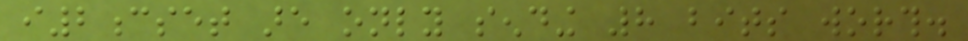i2cset are only sending 8 bits worth.
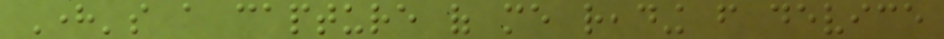Here's a capture of me reading from device
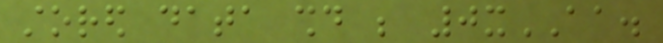stored data should be 0xAA.
